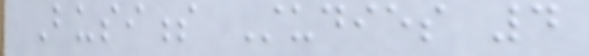Business Studies 4
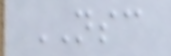NSC
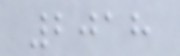2018
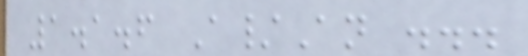1.1.6 A/An ...
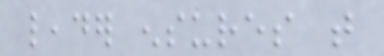leader ensures that
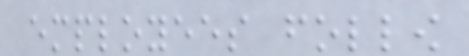employees follow
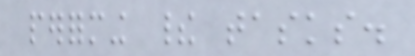performing their tasks.
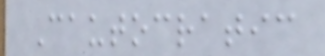Cautocratic
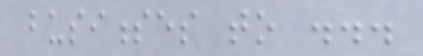businesses to ...
